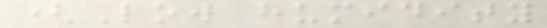(Low humidity
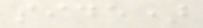side)
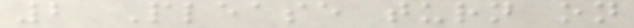2 Please turn on
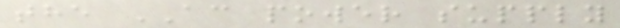the AC power supply
